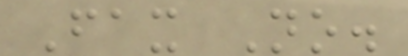Fax No.
